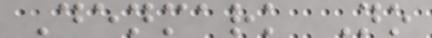Denmark No
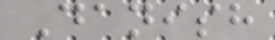Danish
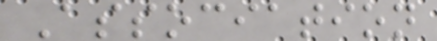Association
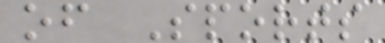of Sports
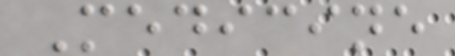Medicine
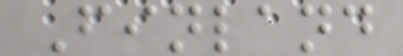Finland
